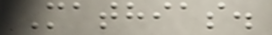Mathias.
